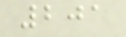201
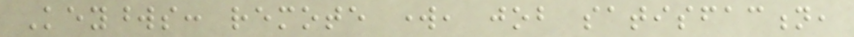Keywords: remote work, job satisfaction,
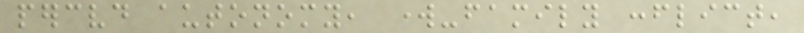perceived autonomy, work-family conflict,
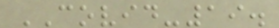COVID-19.
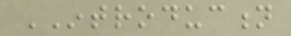INTRODUCTION
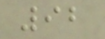92
